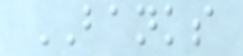BANKS
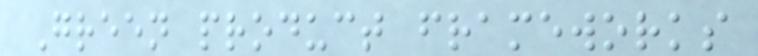Green product frameworks
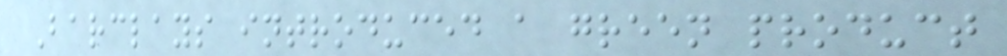Barclays introduced a green product
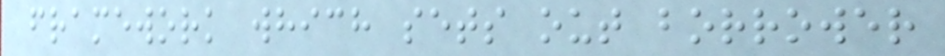framework which sets out borrower
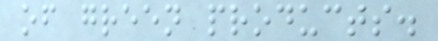of green products.
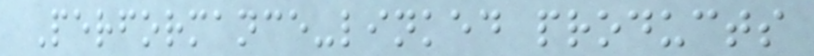Performance-linked products
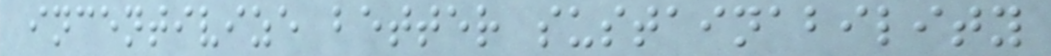incentivize better sustainability
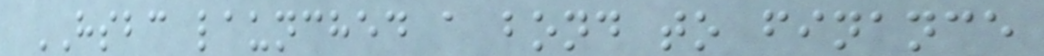HSBC launched a bond to finance
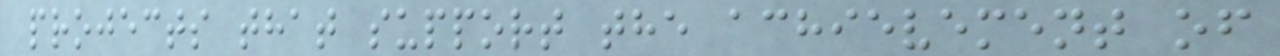projects that support the achievement of
